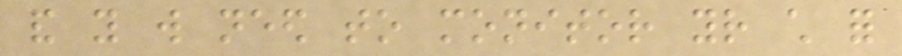and you will need to monitor your child for
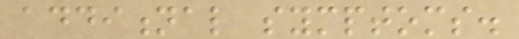additional symptoms.
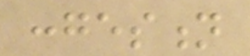congestion
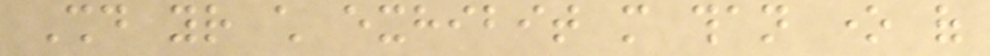Should your child exhibit more than one of
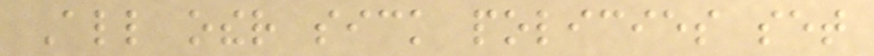All other sick policies set
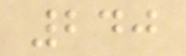240
